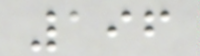196
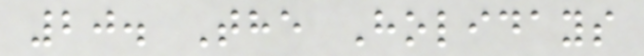20. The Holidays
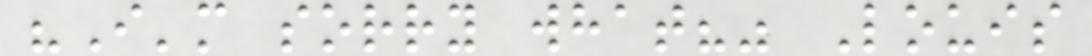"I'm sorry what?" Louis
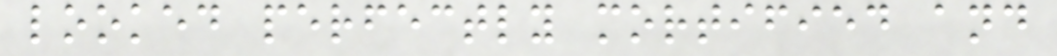looked perfectly mortified and
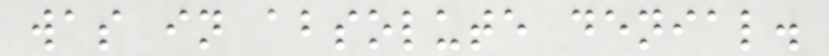was in absolute denial.
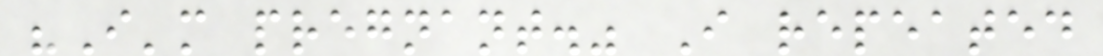"I'm pregnant." I repeated
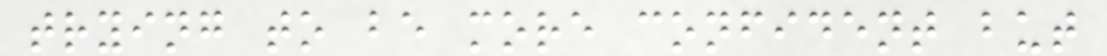trying to be more confident but
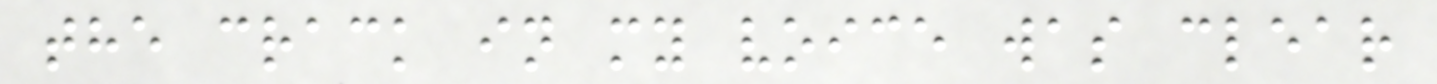the crack in my voice was clear
